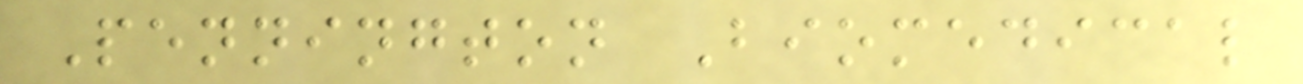Pennington Biomedical
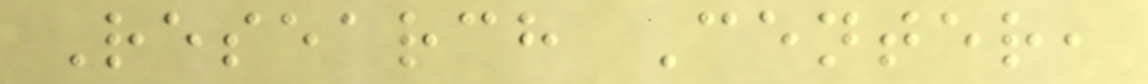Research Center,
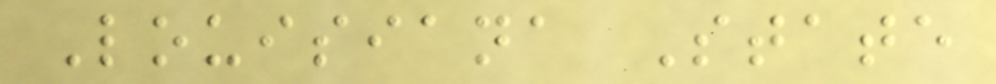Louisiana State
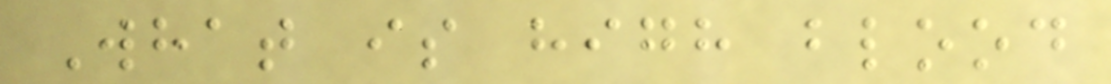What is high blood
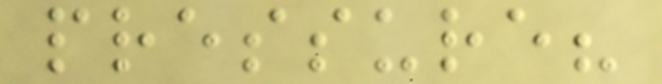pressure?
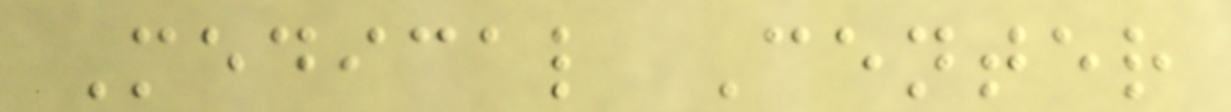Medical Center
